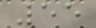55
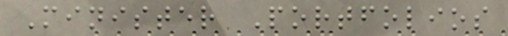Minister Portfolios
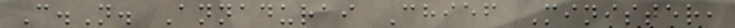C.N. Annadurai Chief Minister,
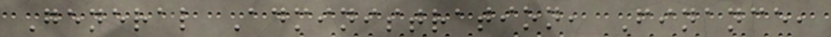General Administration, Finance,
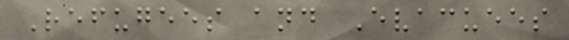Refugees and Evacuees
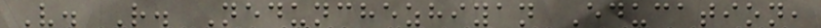V. R. Nedunchezhiyan Education,
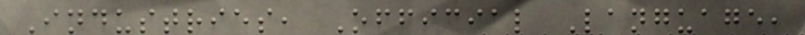Industries, Official Language,
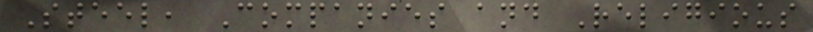Steel, Companies and Religious
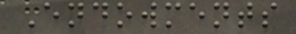Endowments
